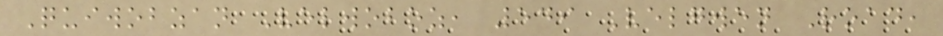Quiwobzan Velwoboz, 549 Velgwen Road,
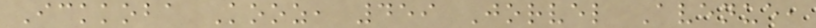Ickkoba Kooz, 459 Jorvel Avenue,
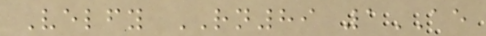Velfy RN89 1AE
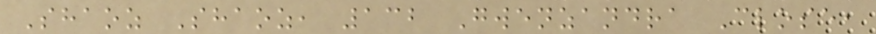Shaoz Shaoz, 132 Gwenzandra Close,
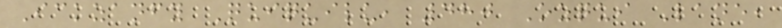Ickzanfy Quiquilu, 480 Ozqui Lane,
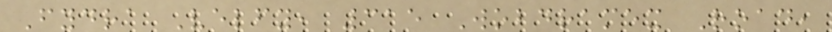Fydra Velfy, 315 Wobdramex Road,
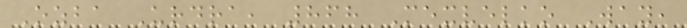Ozba Urdra, 868 Mexvelko Way,
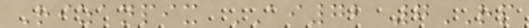Rizanpix AI72 7RP
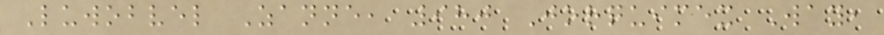Luwobvel Zanne, 980 Jorquimex Way,
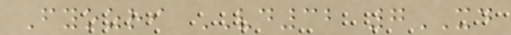Fyozri VD32 7XD
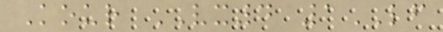Kour VX4 1LF
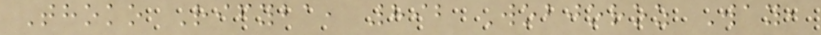Thoko Rifyba, 892 Wobjoroz Way,
